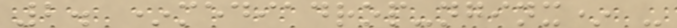2. *mediadrop-nginx* -
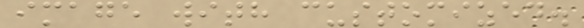image with customized.
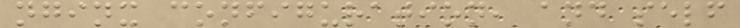nginx configuration, and self
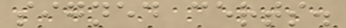signed certs.
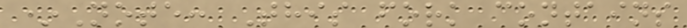*Note: This fork contains
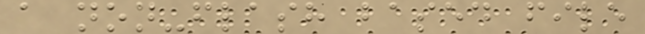a non-flash based file
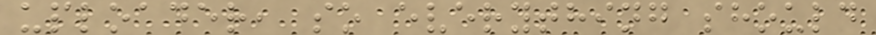uploader, so everything should
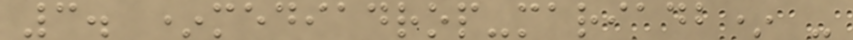3. *mediadrop-mariadb* -
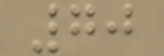70
